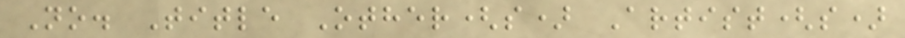No. Title Other(s) Artist(s)
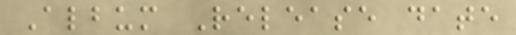Album Release date
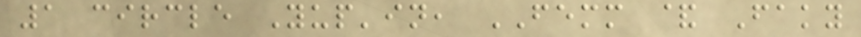1 circle Yup'in, FEMM & Faky
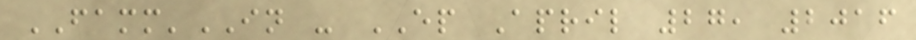FAMM'IN - EP April 27, 2016
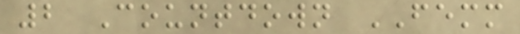2 Countdown FEMM
